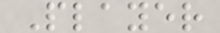Player
